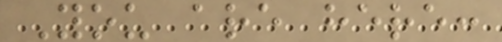You are here:
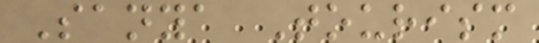Sanya Tourism
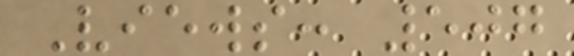Views: 507
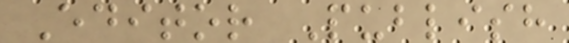Editor Publish
